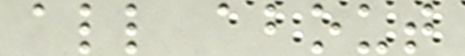all about
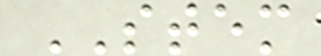STEM
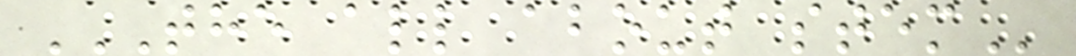THE ALL ABOUT STEM
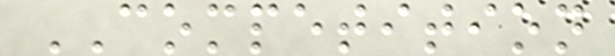COMPETITION
